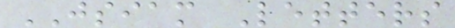JSIAM Letters
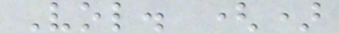Vol. ()
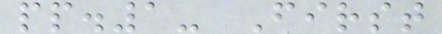pp.1- First
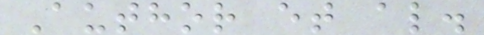Author et al.
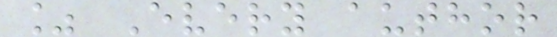% Every author
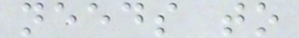needs to
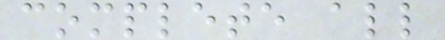complete all
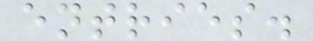entries.
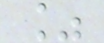%
